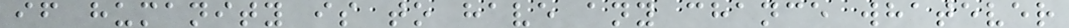if humanity is to have any chance whatever
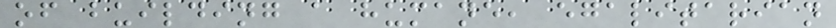of building a humane, egalitarian
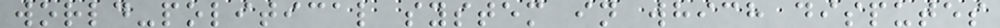world-political system in which disputes
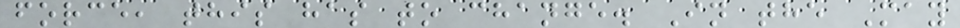force, this has to change. In the May
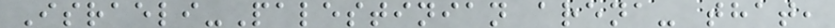Israeli-Palestinian arena- that,
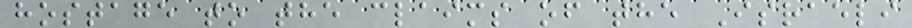hostage to the claims of the Israeli
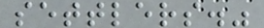settlers."
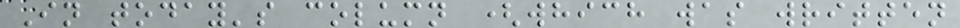In today's column (which was written
